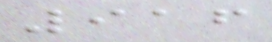916
